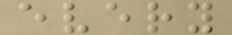every
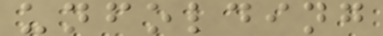unfolding
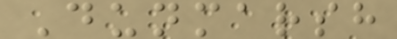Dunmarsh
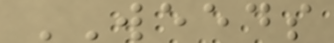WEEDS
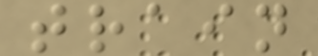train
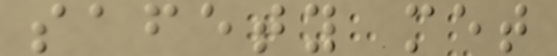safety met
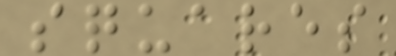squares
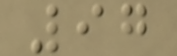97
